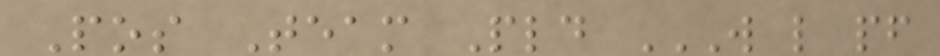Pos Team Pld W L PF
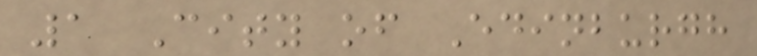1 City of Edinburgh
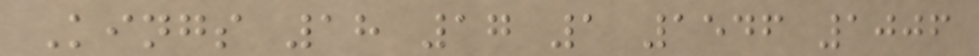Kings 18 17 1 1546 1006
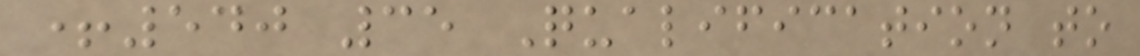+540 35 Qualification to
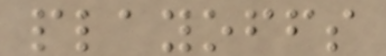playoffs
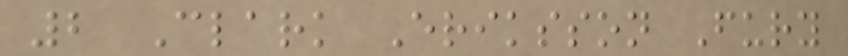2 Clark Eriksson Fury
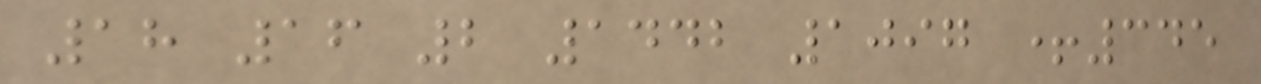18 16 2 1442 1097 +345
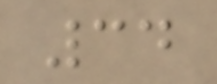34
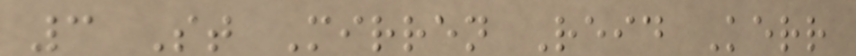3 St Mirren Reid Kerr
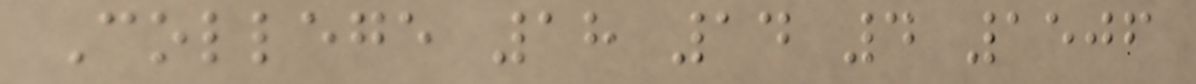College 18 14 4 1506
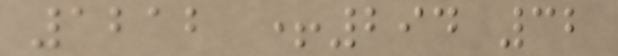1212 +294 32
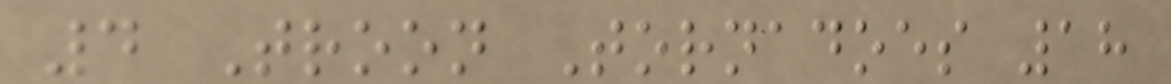4 Troon Tornadoes 18
